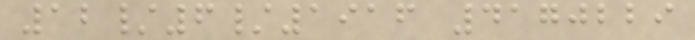12/6/1916 4170229
